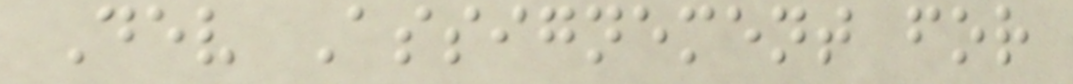Dev Assignement for
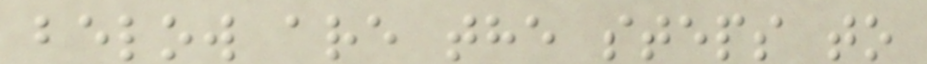below are the steps to
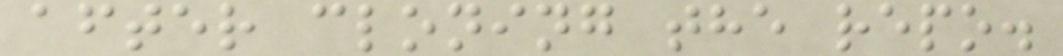after cloning the repo.
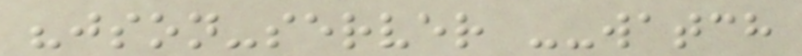"json-server --watch
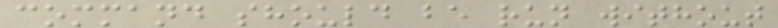command should be run without
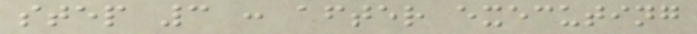step 3 : after executing
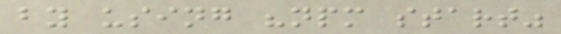by using "npm start"
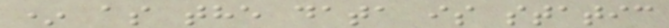* as the data is static
